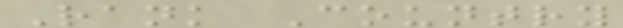Rank Country
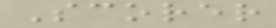Scorer
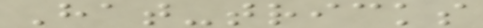Hat-tricks
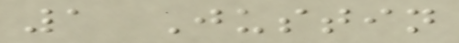1 Justin
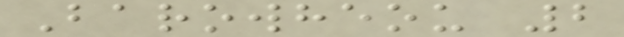Barowheou 2
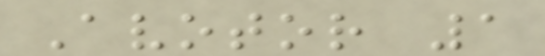Avotor 1
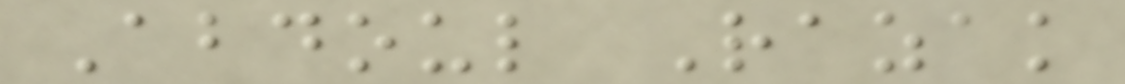Abdoul Razak
